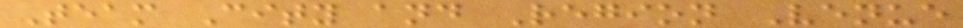Team City and Region Venue
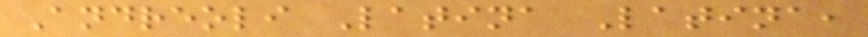Andreoli Latina Latina,
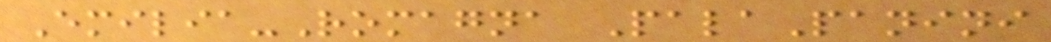Emilia-Romagna PalaPanini
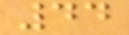44
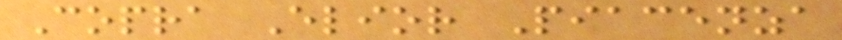Copra Elior Piacenza
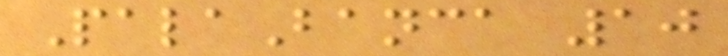PalaBanca 10
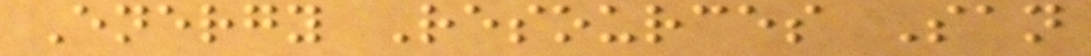Energy Resources San
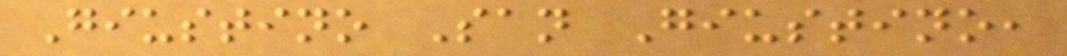Giustino San Giustino,
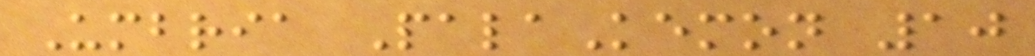Umbria PalaKemon 10
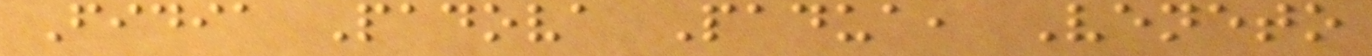Fidia Padova Padua, Veneto
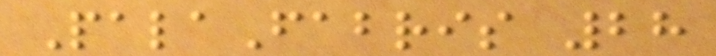PalaFabris 28
